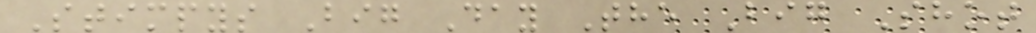Stimpys Big Day The Big Shot
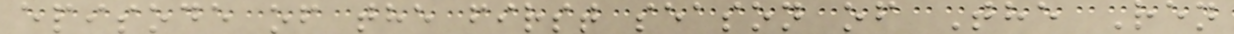episode of the first season of The Ren
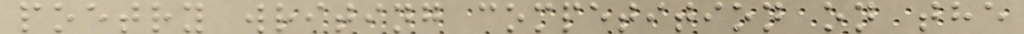poetry writing competition on the
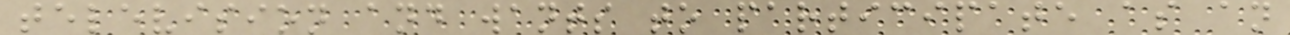television and wants to participate as an
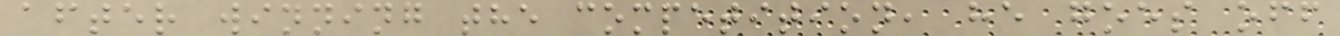after winning the competition, he goes off
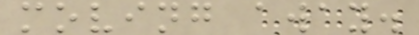moving away.
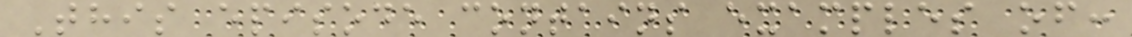This episode contains examples of:
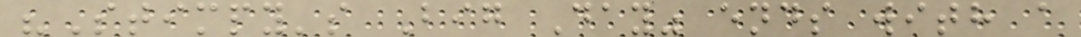"Stimpy's Big Day" ends with a
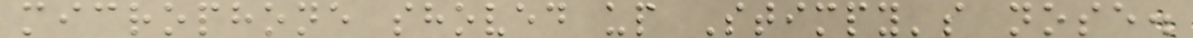microphone shoved up Stimpy's nose.
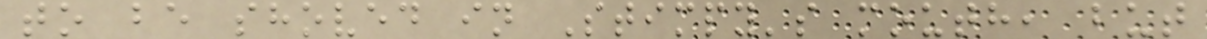to be shoved in Stimpy's mouth, but
